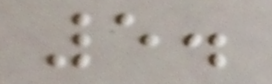5.
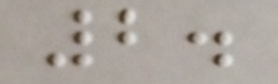2.
